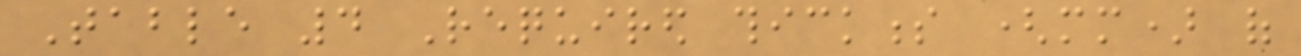Table 4 Required thickness (mm) of
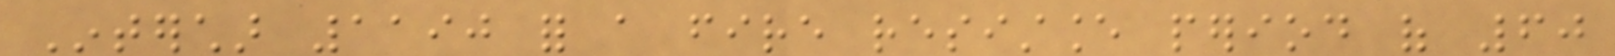Interchar 1190 for a fire resistance period of 60
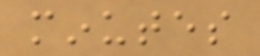minutes
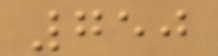750
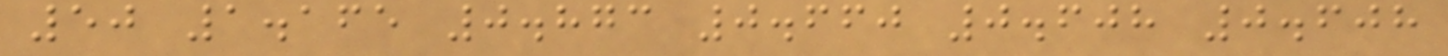50 1.165 0.873 0.660 0.608 0.608
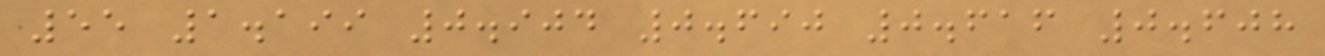55 1.199 0.904 0.690 0.616 0.608
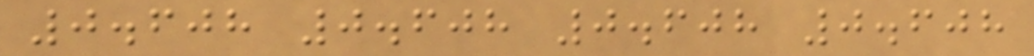0.608 0.608 0.608 0.608
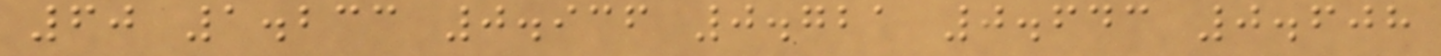60 1.233 0.936 0.721 0.643 0.608
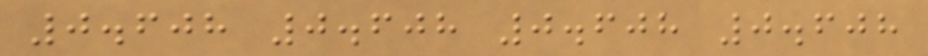0.608 0.608 0.608 0.608
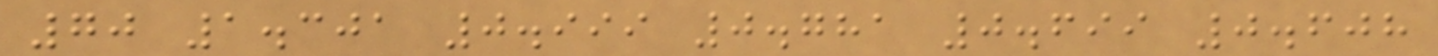70 1.301 0.999 0.781 0.699 0.608
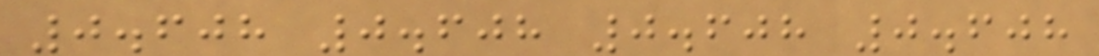0.608 0.608 0.608 0.608
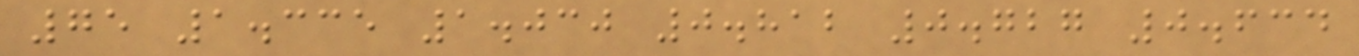75 1.335 1.030 0.812 0.727 0.634
